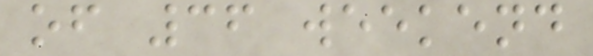of 36 weekend
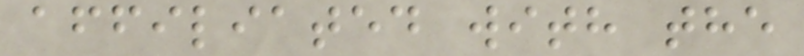affiliated with the
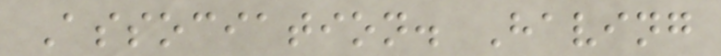Association. Having
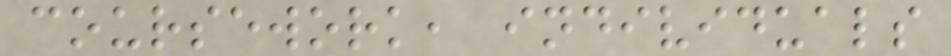coursework, individuals
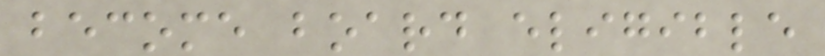become board eligible
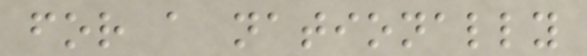for a nationally
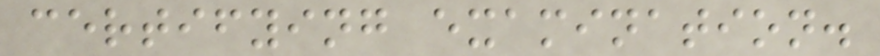certifying examination.
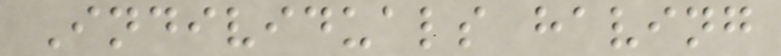Individuals having
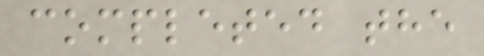completed the
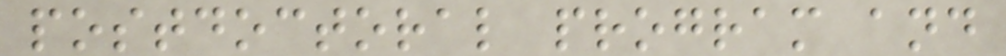postdoctoral program and
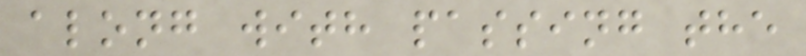along with passing the
